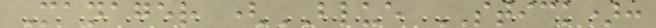Manager (BLUE STICK):
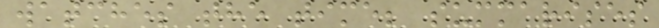watches the time; summarises
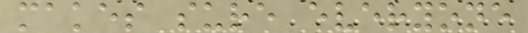makes sure everyone
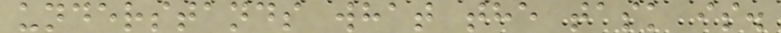understands what the task is.
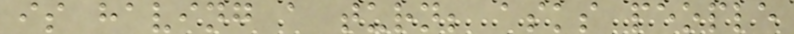is having a turn; asks people
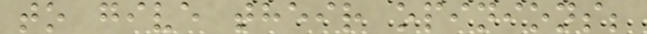to give their opinions;
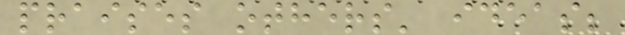praises others' ideas;
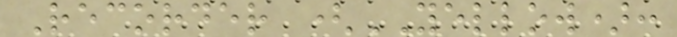Recorder (YELLOW):
